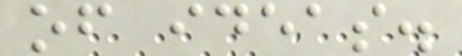of ideas.
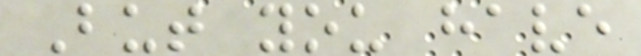But you have
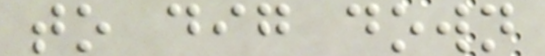to dig down
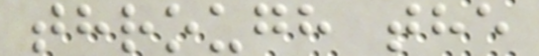through the
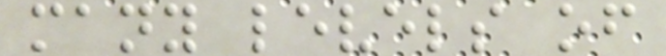many levels of
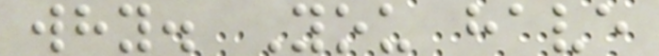why. You have
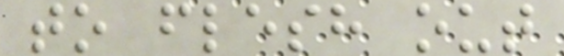to flesh out
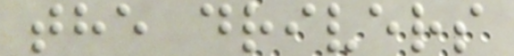the drivers
